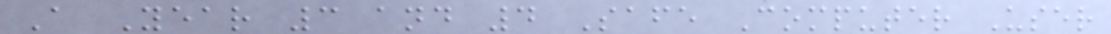A Year 3 and 4 Safe Computer User
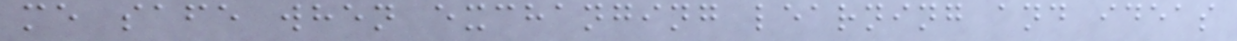me safe when exchanging learning and ideas
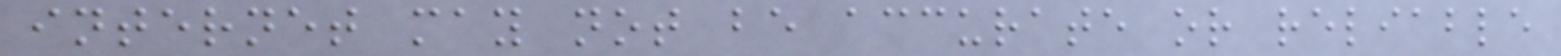internet may not be accurate or reliable
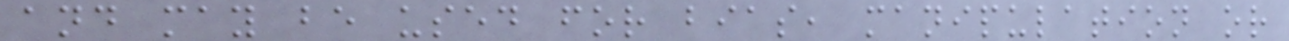and may be used for bias, manipulation or
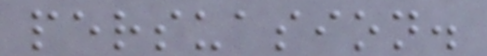persuasion.
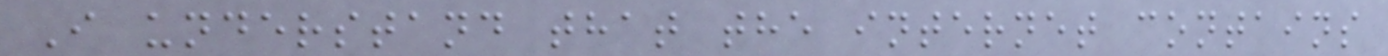I understand that the internet contains
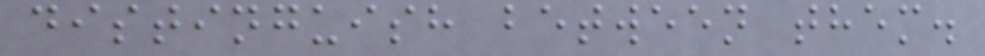distinguish between them.
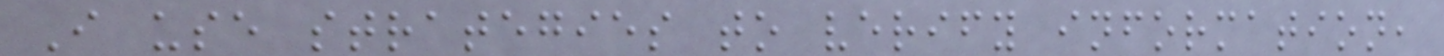I use strategies to verify information,
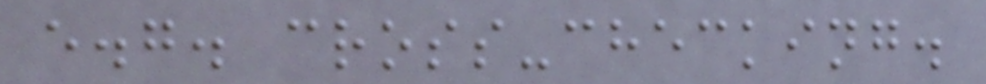e.g. cross-checking.
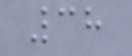38
